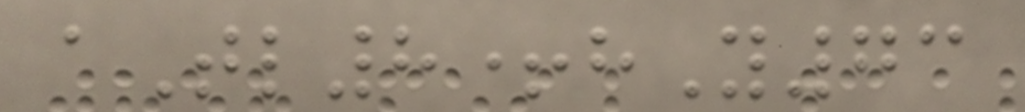aTl8+hY73
